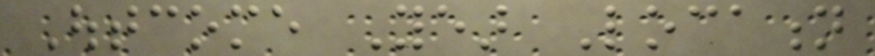Outcome Year Location
